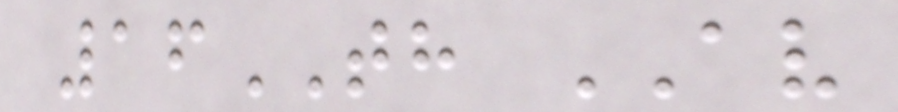16TH AV
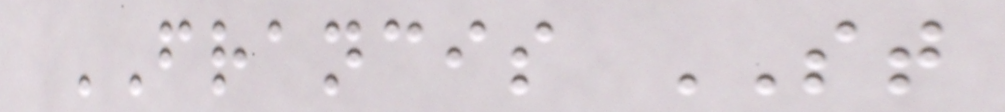FRANCIS ST
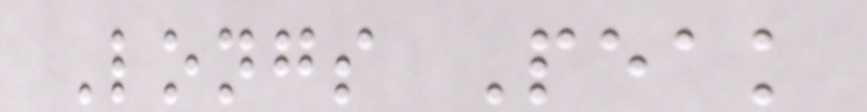Longs Peak
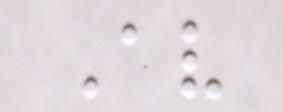Av
